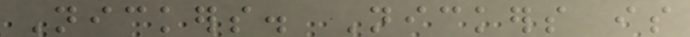Nickers. Nickers is
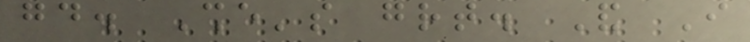good. She's great. And I
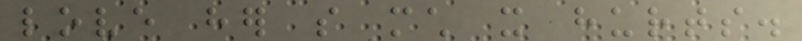love her so much it hurts.
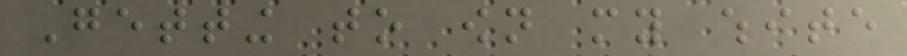Getting to own my white
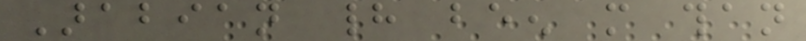Arabian had been more than
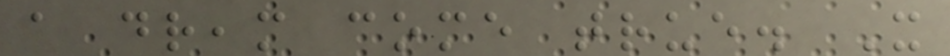a dream come true. It
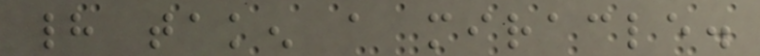had taken a miracle.
